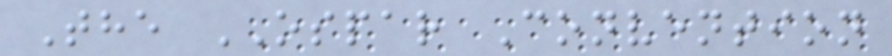The OSPAR Convention
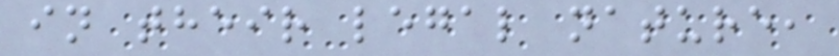in their legal nature,
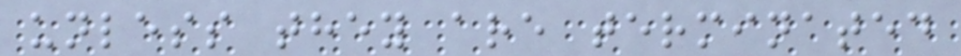unless they are terminated
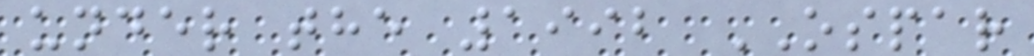under the 1992 OSPAR
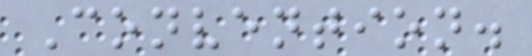Convention.
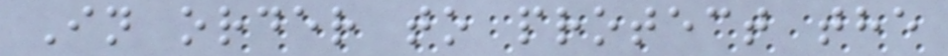In order to protect the
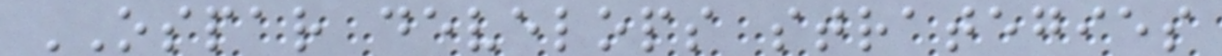OSPAR develops strategies
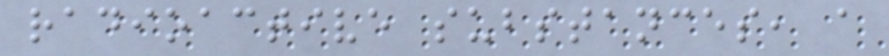radioactive substances, a
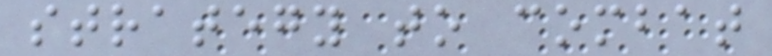strategy to combat
